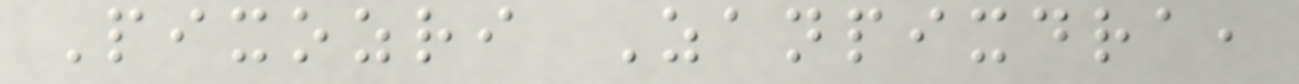Pixozri Zanpixdra,
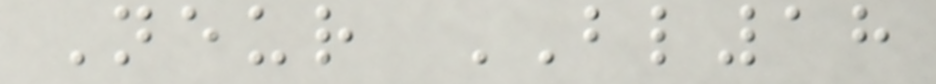Neur BL18
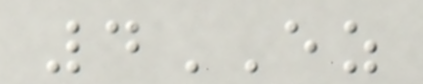4EZ
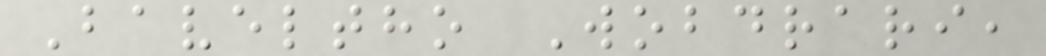Baveltho Wobdrari,
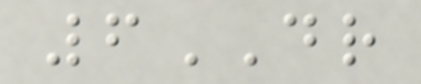6DR
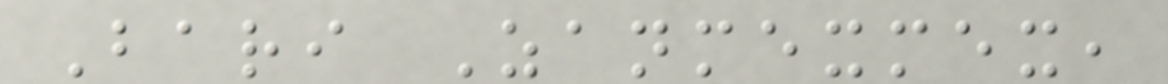Bari Zanmexmex,
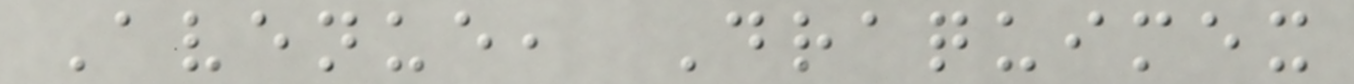Avenue, Draquimex
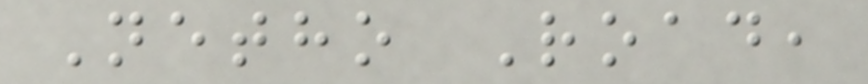Netho Road,
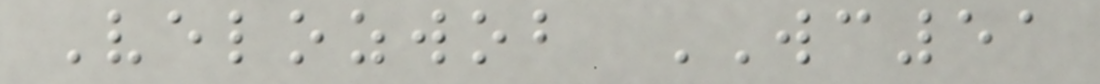Velozwob WC51
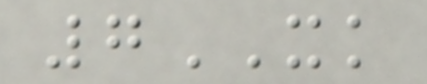7XK
